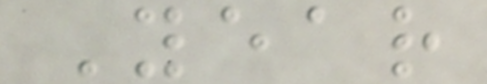Year
